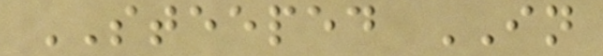STEEPED IN
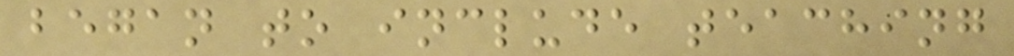began to include teaching
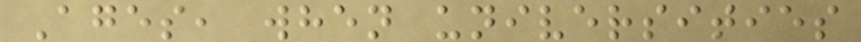Ages, when universities
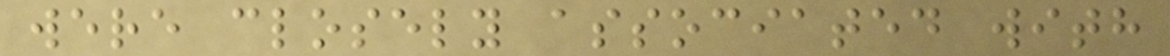were closely associated with
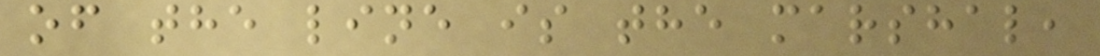of the line is the marshal,
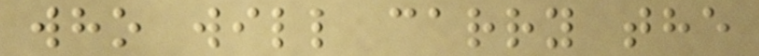who will carry the
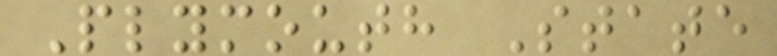Plymouth State
